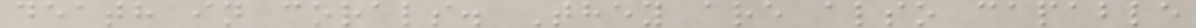death in corals. They are also capable
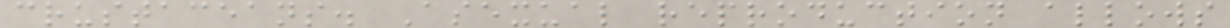crustaceans. Asexual reproduction allows
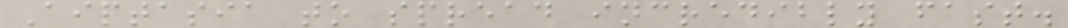Aiptasia to spread incredibly fast.
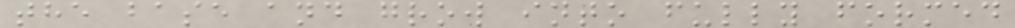the base and grow into fully formed
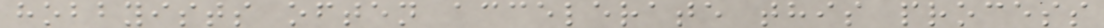hobbyists often accelerate this process
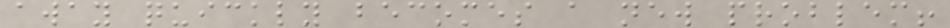away quickly becomes a new problem!
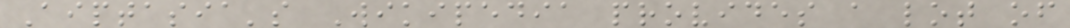Aiptasia's Wikipedia provides a lot of
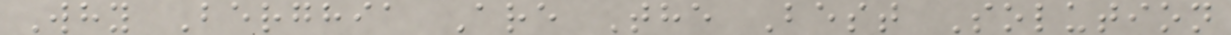Why Berghia Are The Best Solution
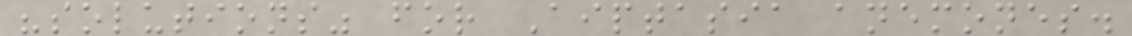"solutions" for Aiptasia anemones.
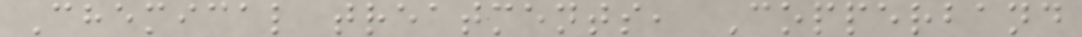Chemical treatments, Copperband
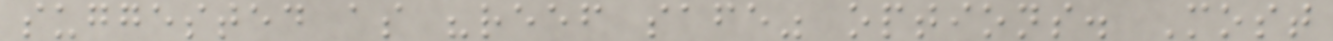suggested as "reef safe" options. Most
